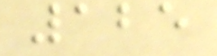125
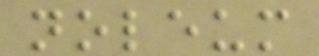noleum
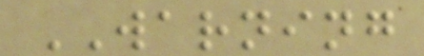WARNING
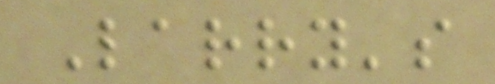Larry's
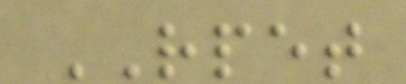RPET
